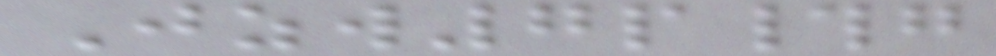Jzw7p#g
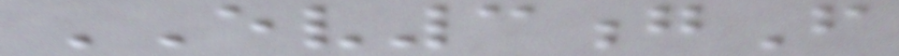EV3gF
